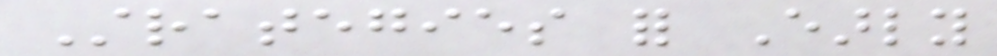Strategies for Early
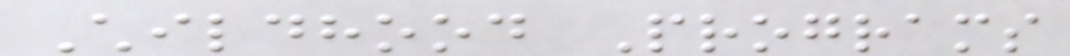Childhood Programs
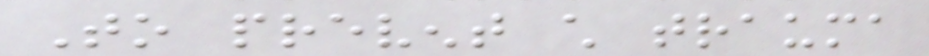To prevent child trauma
